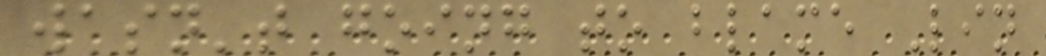wasn't going to blame Lin
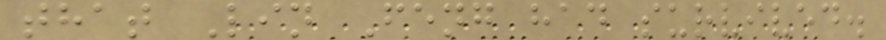that Lin Feng had survived.
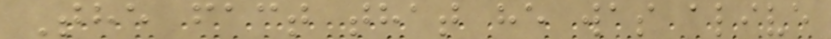The fact that he was alive
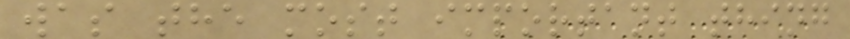was the most important thing
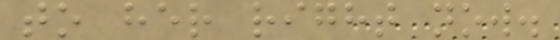to her right now.
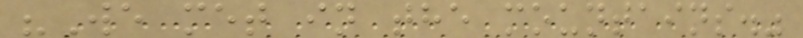"We met in the mountains."
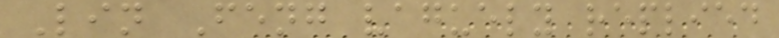Lin Feng vaguely replied
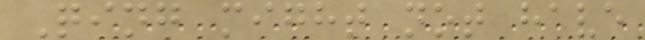Qing might not have
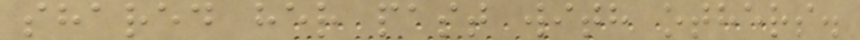shared her past with others.
